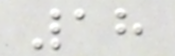18
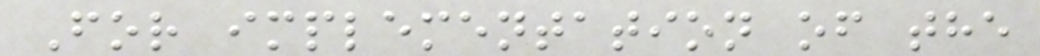For implementation of the
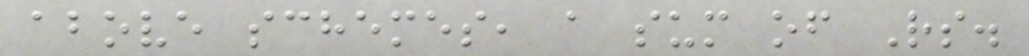above schemes, a sum of Rs.
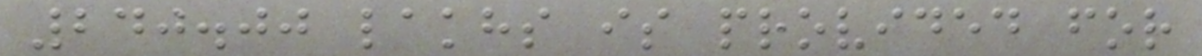240.00 lakhs is provided for
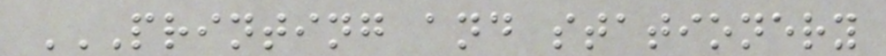PRINTING AND STATIONERY
